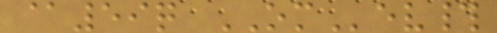@59q OMev#
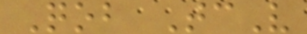Qob TcV
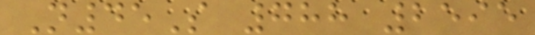N45S 788 2595
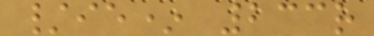/ie* 233r
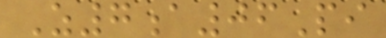Z7a06Pi
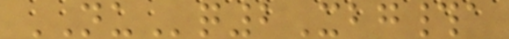NUq2Xbg#a
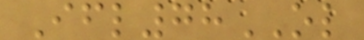Ifl78OL
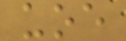uoe
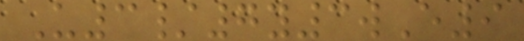U3/7y3wE9
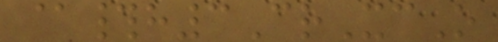@#h3CrXcO
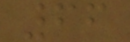66
